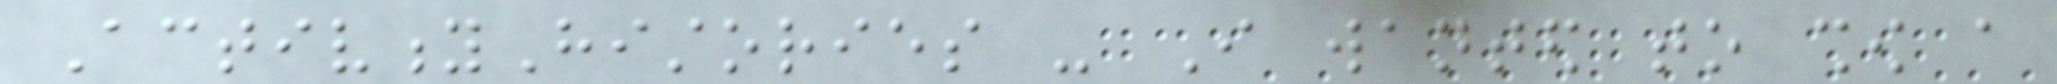ActivityHistories - I wanted to show a
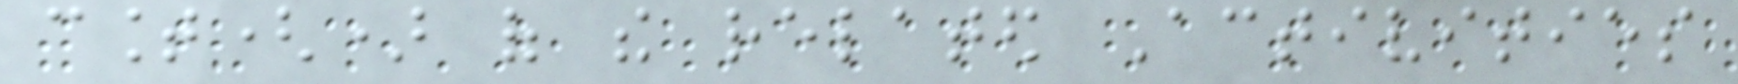count() of the related Activities
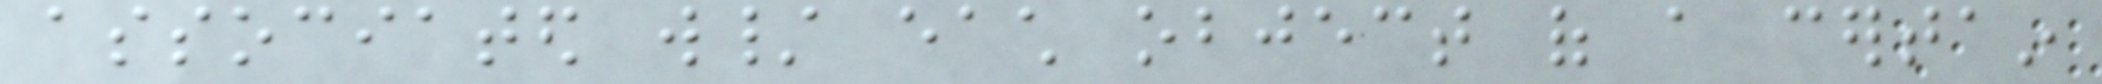associated w/ each object of a certain
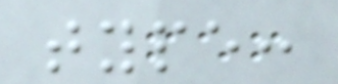type:
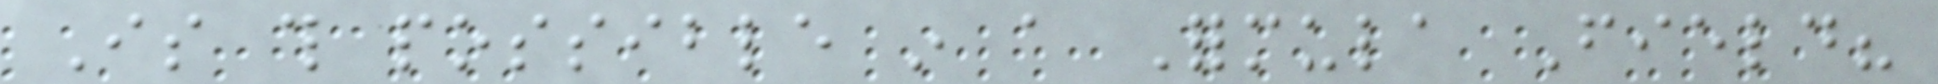Is this possible in a Formula Field?
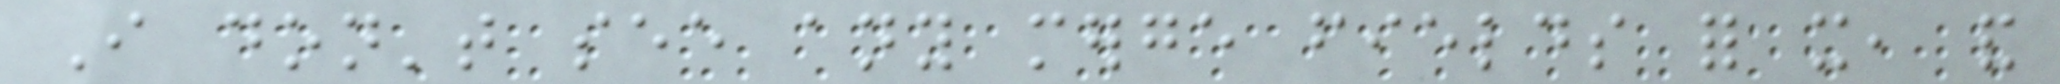I don't see any merge fields for it, and
